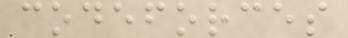codeforces
